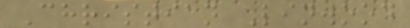Christian Linwood
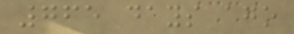765 days ago
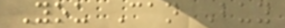You Can Buy
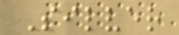Silver
